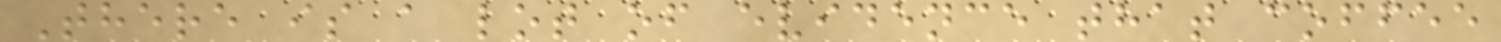There is a lot of evidence that coffee
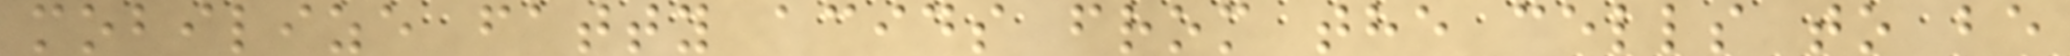mobilize fatty acids from the cells to be
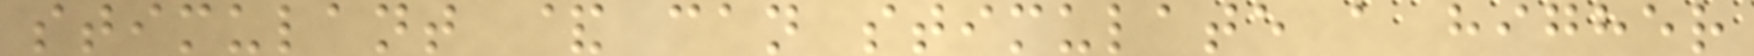stimulant & can stimulate a higher
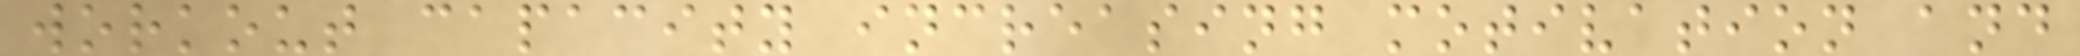workout capacity increasing motivation and
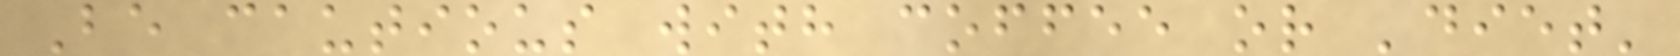Be cautious with coffee or 'diet'
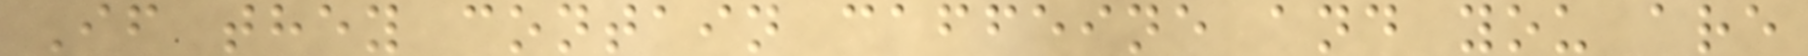If they contain caffeine and you are
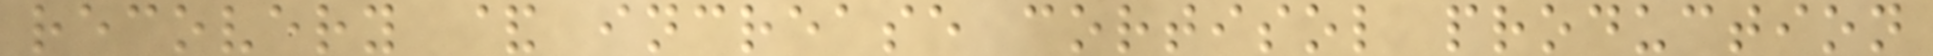recovery & increase cortisol production
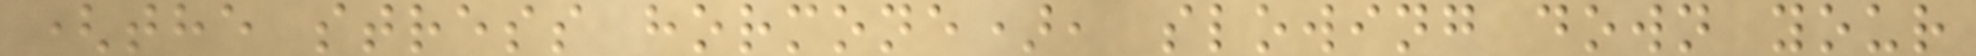(the stress hormone), slowing down your
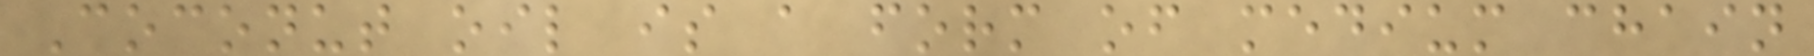Coconut oil is a form of medium chain
